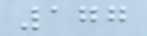177
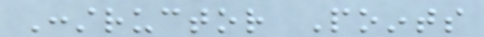Constructor Points
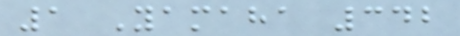1 Yamaha 342
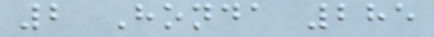2 Honda 285
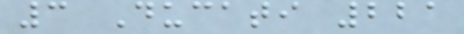3 Ducati 221
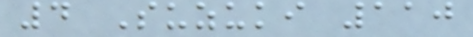4 Suzuki 110
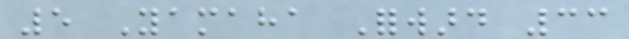5 Yamaha Forward 33
